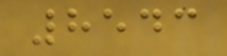8543
